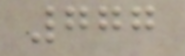777
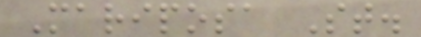Mariposa St.
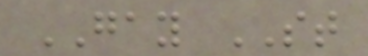GAY ST
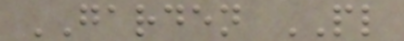GARDEN PL
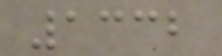1332
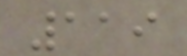119
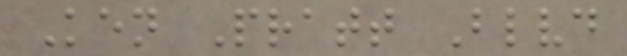Ken Pratt Blvd
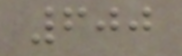600
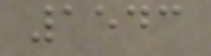1543
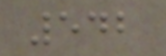542
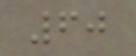60
